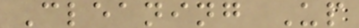Cleaning Up
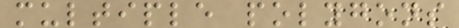multiple polygons
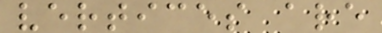vertices are
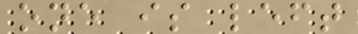one is left
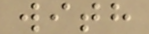with
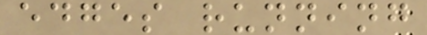edges running
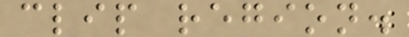clip region.
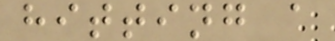hitting a
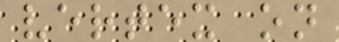vertex on
